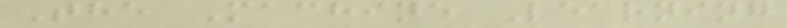The Machine Learning
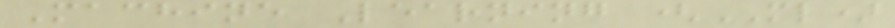Machine Learning (ML)
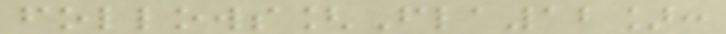follows[Fla12]:
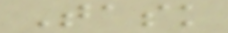Task
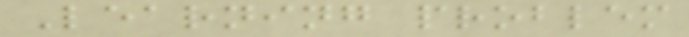Learning problem
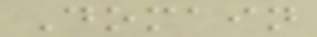Domain
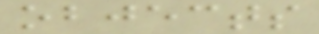objects
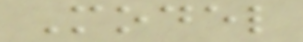Model
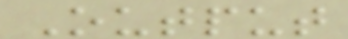Output
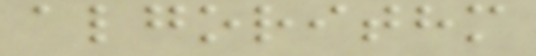algorithm
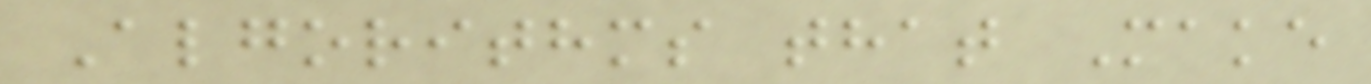Algorithms that Make
